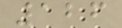126
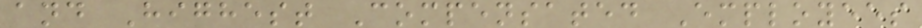and Highest Compensated Employees
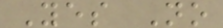Yes No
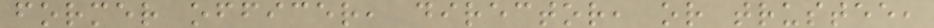former officer, director, or trustee,
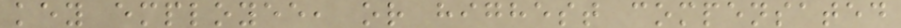key employee, or highest compensated
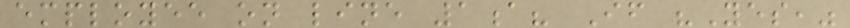employee on line 1a? If "Yes,"
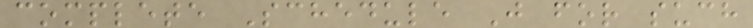complete Schedule J for such
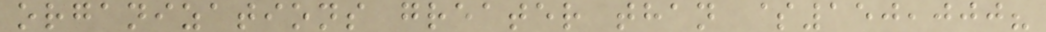organizations greater than $150,000?
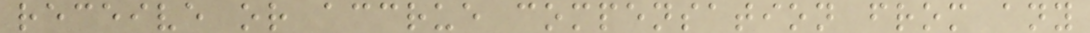receive or accrue compensation from any
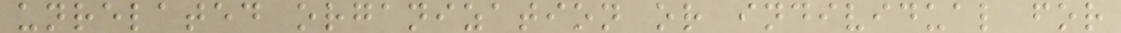unrelated organization or individual for
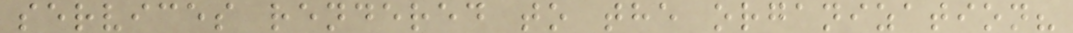services rendered to the organization?
